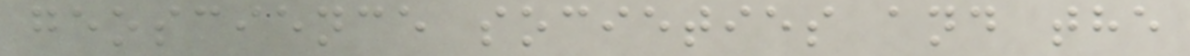geoscience societies and the
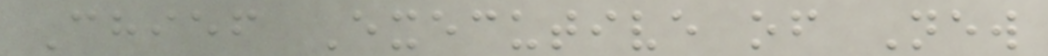Chief Executive of New
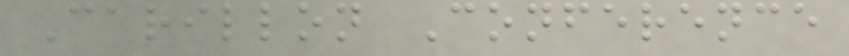Carillon Conference
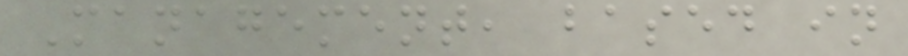Management, based in
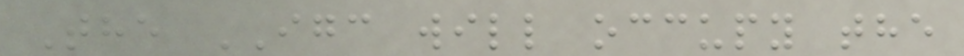The IGC will occupy the
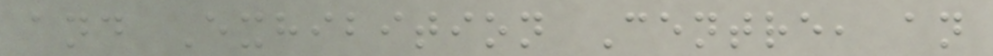and Exhibition Centre, an
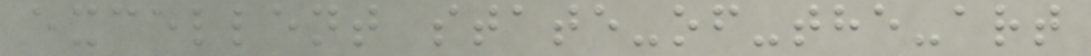excellent state-of-the-art
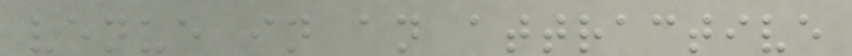venue in an attractive
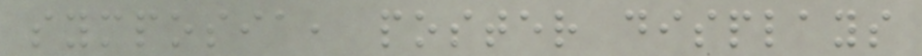symposia, poster displays
